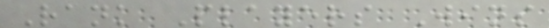Rank Players Wins
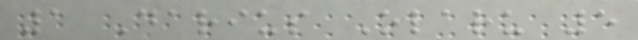1 Darius Olaru 5
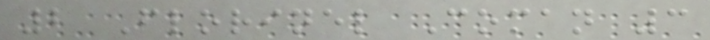2 Florinel Coman 3
